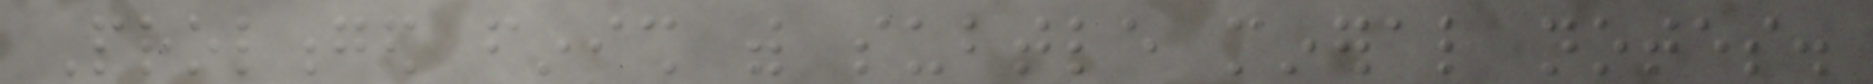Prolonged finish with subtle mineral notes.
